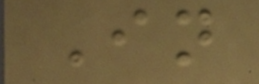In
